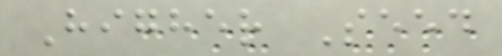Higher Seed
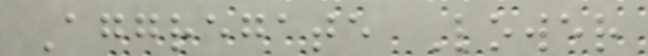Aggregate Lower
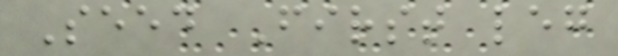Seed First leg
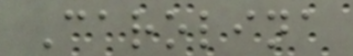Carolina
